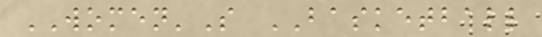WOMEN'S BASKETBALL
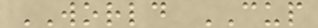WORLD CUP
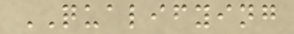QUALIFYING
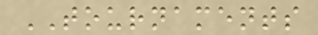TOURNAMENTS
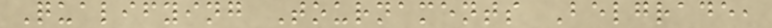Qualifying Tournaments Belgrade,
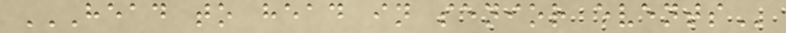HEAD TO HEAD IN SENIOR EVENTS
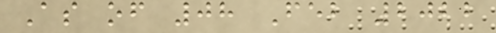As of 08 Feb 2022
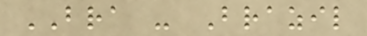BRA - Brazil
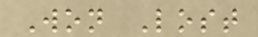Won Lost
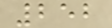252
